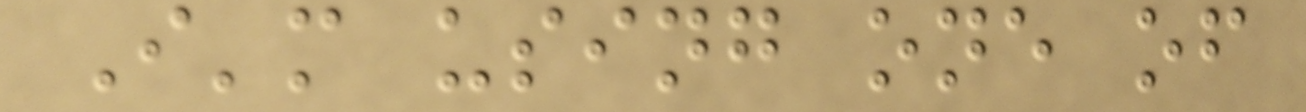I'm using one of
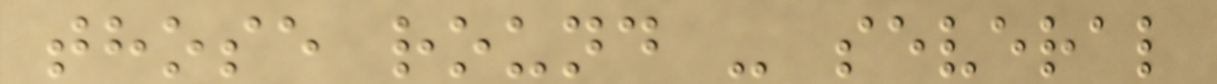those round - several
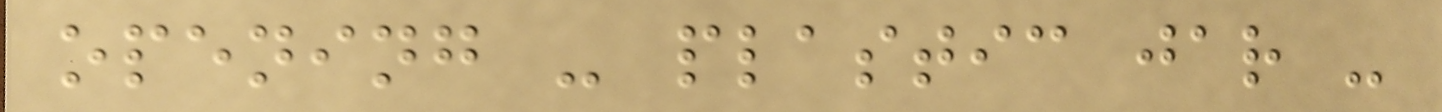opening - plastic jar -
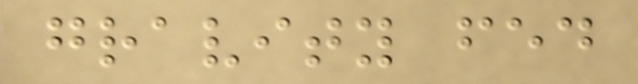gravity fed
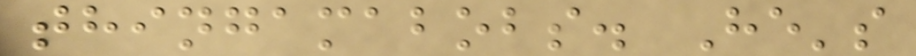thingamabobs. He's
